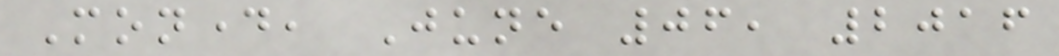Monday, June 06, 2016
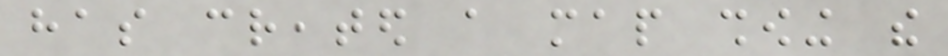has created a map showing the
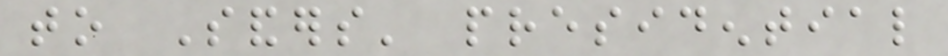to Sanders' presidential
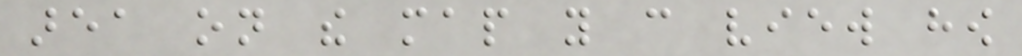area on the map you can view how
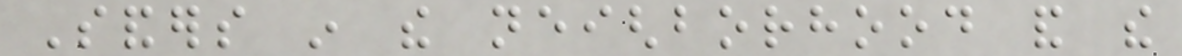Sanders in the neighborhood and the
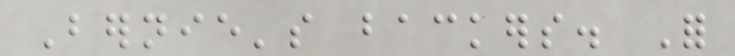Bernie's backers. For
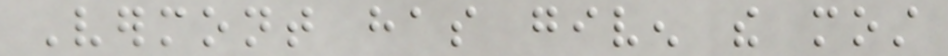Vermont has given the most
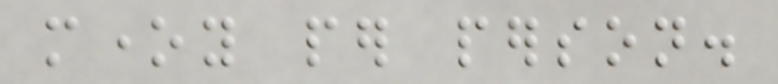money per person.
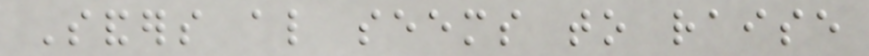Sanders also seems to raise
